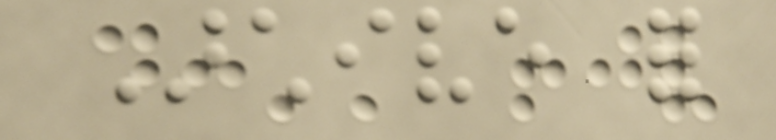Archive for
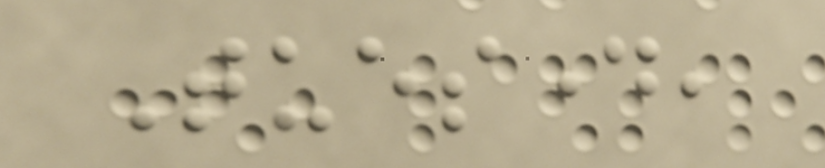Tuesday,
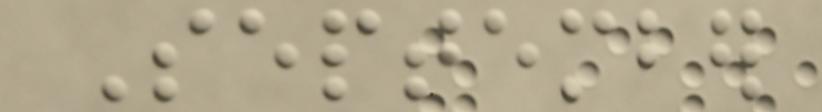September
